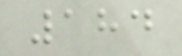184
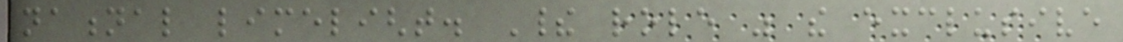national limelight. Their role was the exclusive
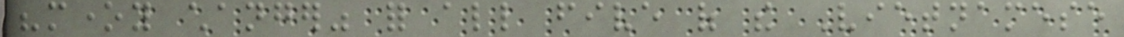"money changer" for all five of the Vietnamese
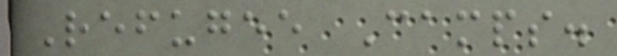Refugee Camps.
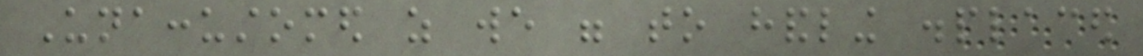Unaccustomed as we were to handling displaced
